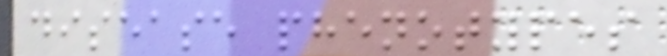disease phenotypes
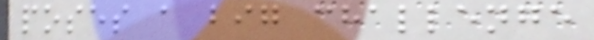poses a big challenge
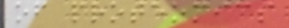of proteomics
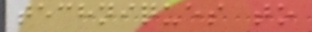techniques to
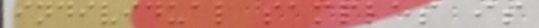individual samples is
